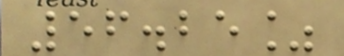56.25%
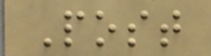Post
